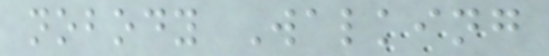nobody Walking
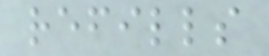refills
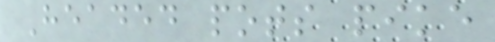Headed pots pike
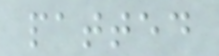patted
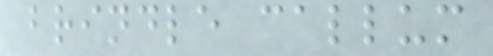brindle callum
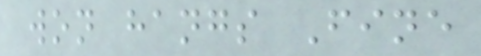won hangs Fine
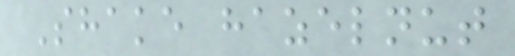Shake hazelnut
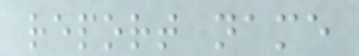report name
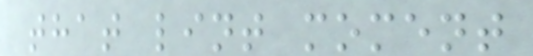that lint moment
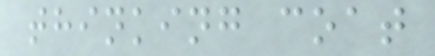thinking coat
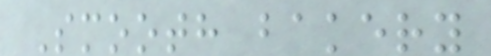Smooth bakery
